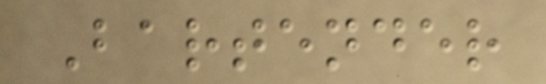Bartender
